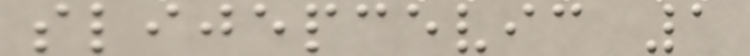slijepcevic 1
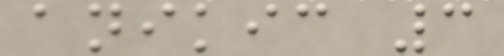anikic 3
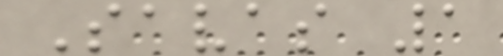Savas 1
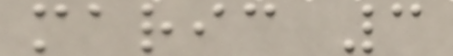maric 3
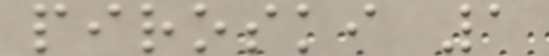piroski 1
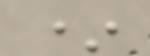*
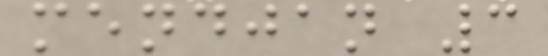mendjan 3
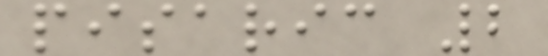pisaric 2
